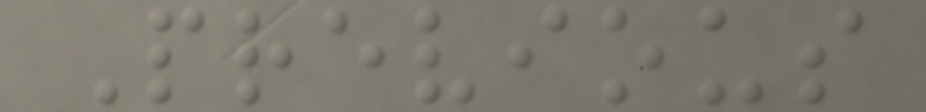Previous
